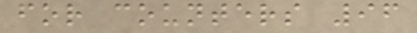for counters 96
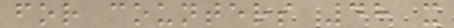for counters 48 x
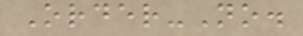Order-No.
